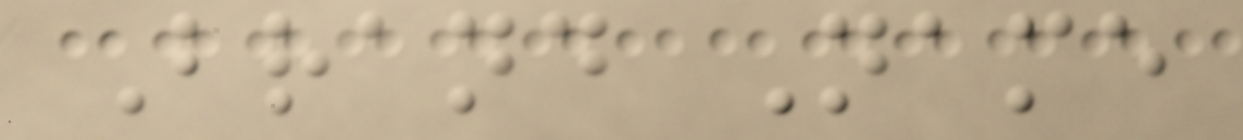Brand Name
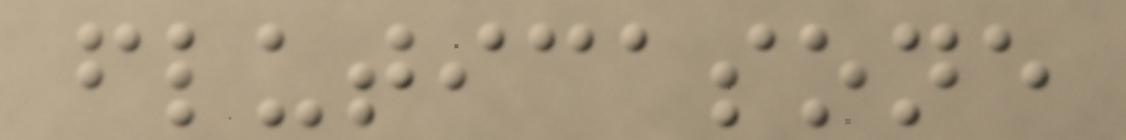fluticasone
